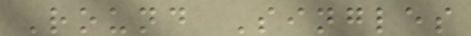Round Singles
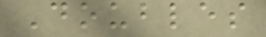Doubles
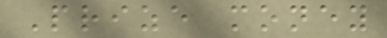Prize money
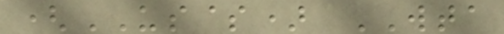(US$) WTA
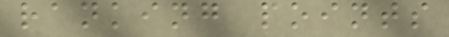ranking points
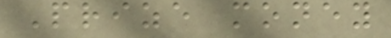Prize money
